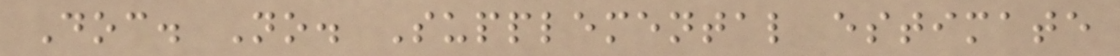Doc. No. Supplemental estimate
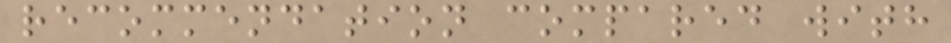recommendation compared with
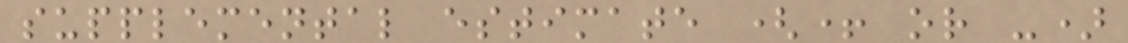supplemental estimate (+ or -)
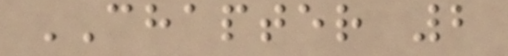CHAPTER 2
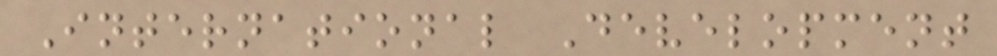International Development
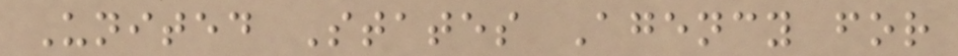United States Agency for
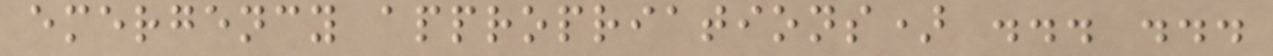emergency appropriations) ... ...
